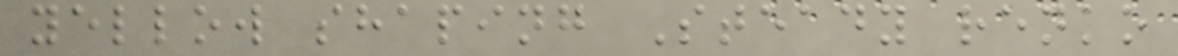yellow shaping Steady renko
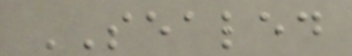SEALED
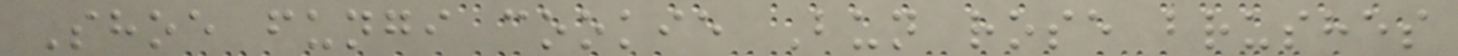Shoe fungi cookie Bun rose brushes
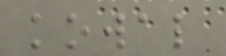kowal
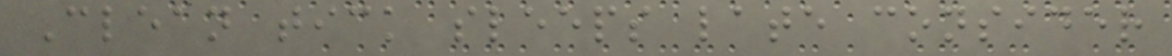Clean tick sleeps late consider
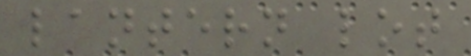lantern lot
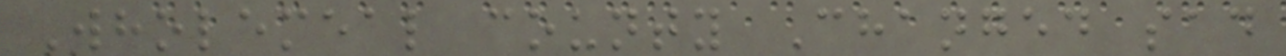Wholemeal county Changed sad
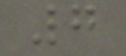7
